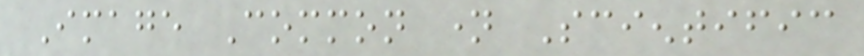Image Common name Scientific
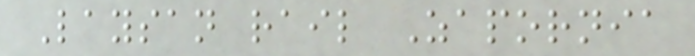Laysan rail Zapornia
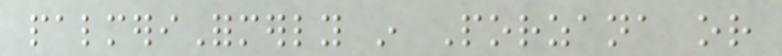palmeriFormerly in Porzana or
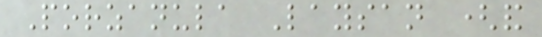Porzanula Laysan (and
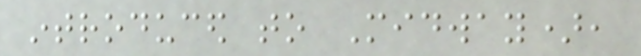introduced to Midway),
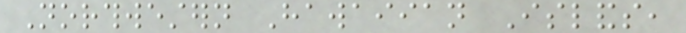Northwestern Hawaiian Islands,
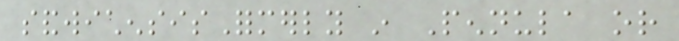sandwichensisFormerly in Pennula or
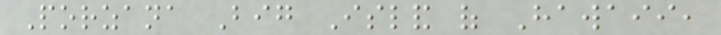Porzana Big Island of Hawaii,
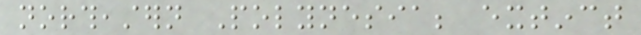northeastern Polynesia; extinct
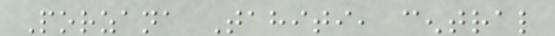Porzana Tahiti, central
